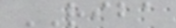RIBA
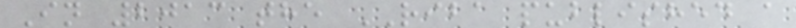In 2013 the RIBA published a
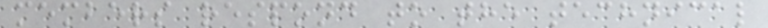members respond to the technical
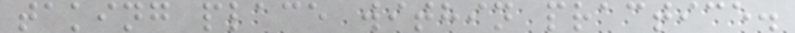taking place within practice.
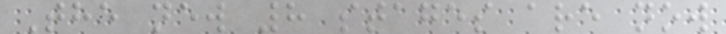The new 8 stages are now
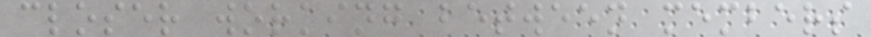closer working between members
